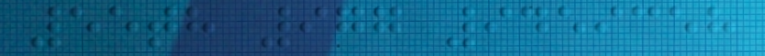55th 977 9459358
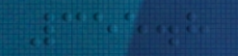355.8
